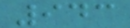943
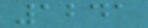1241
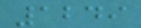1249
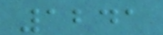1241
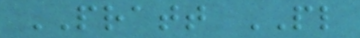PRATT PL
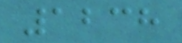1238
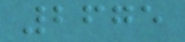2675
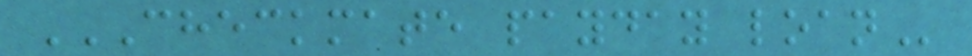CHECKMATE PAYDAY LOAN
